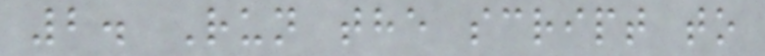2. Run the script to
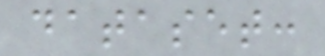dataset:
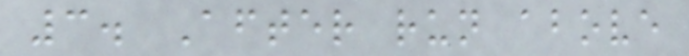3. After run above
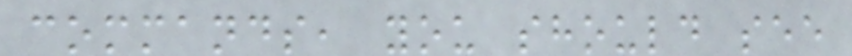commands, you should see
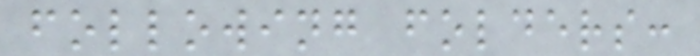following folders:
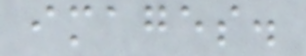images.
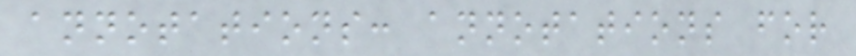annotations: annotations for
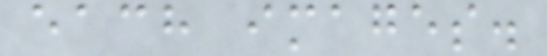each images.
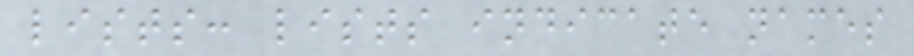lists: lists indicate names
